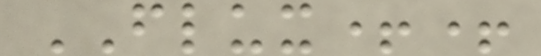FLUX++
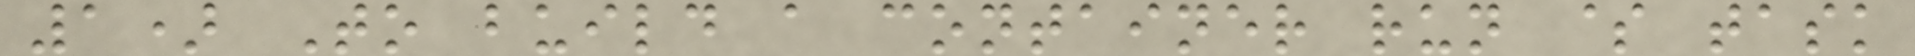1) To build a container run $ task
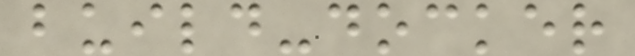build-docker
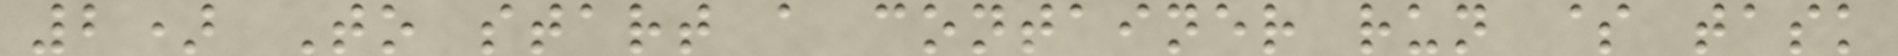2) To start a container run $ task
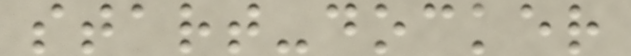start-docker
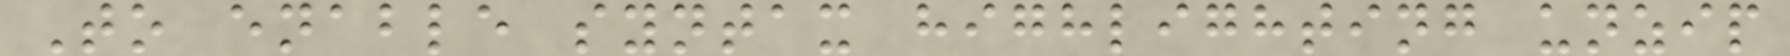To enable syntax highlighting unzip
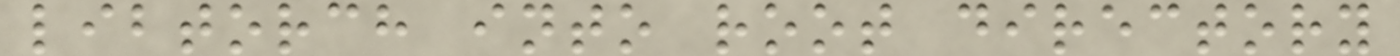libtorch into root directory
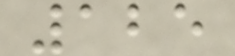125
